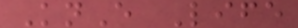KnE Life
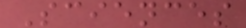Sciences
